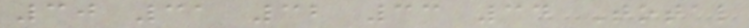30 31 32 33 34 Total
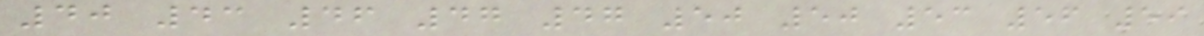40 43 46 47 47 50 50 53 56 59
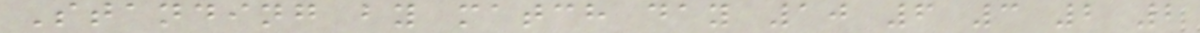Standing by match day 10 6 3 2 2
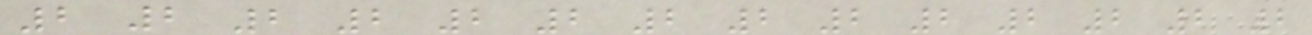2 2 2 2 2 2 2 2 2 2 2 2 2 2
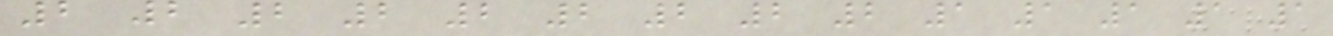2 2 2 2 2 2 2 2 2 1 1 1 1 1
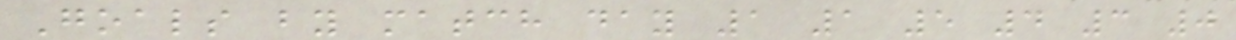Goals by match day 1 1 5 4 3 0
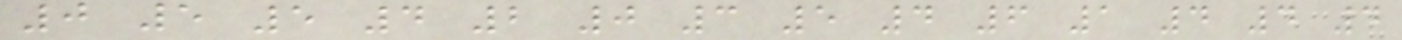0 5 5 4 2 0 3 5 4 6 1 4 4 4
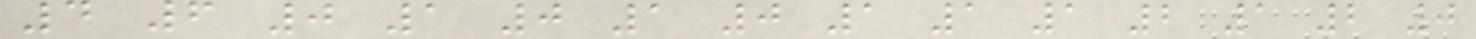4 6 0 1 0 1 0 1 1 1 2 1 2 0
